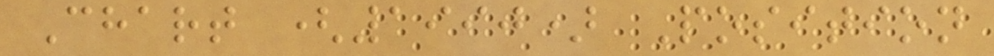Chart (1990) Position
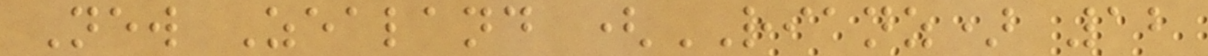New Zealand (RIANZ) 12
